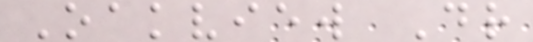Oakview Dr
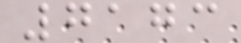7173
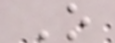O
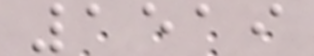1519
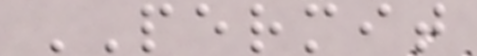PERMIT
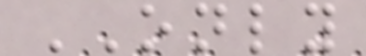ONLY
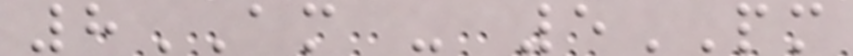8AM - 5PM
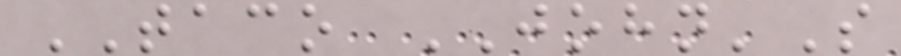TACO JOHN'S
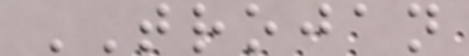TROJAN
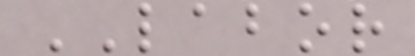LABOR
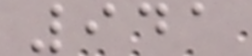941
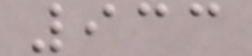933
